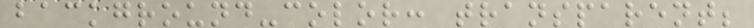background-color: transparent;
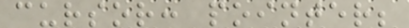cursor: pointer;
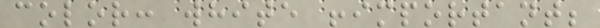color: white !important;
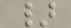}
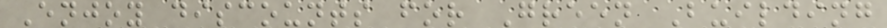Enjoy discounts for Green Building
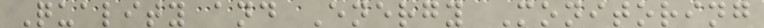Quality and Energy Monitoring
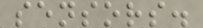sensors.
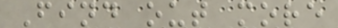Find out more
